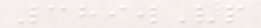389wVp
